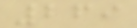269
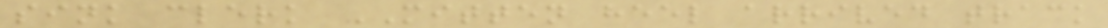sink clerk MITTEN heel arrived track
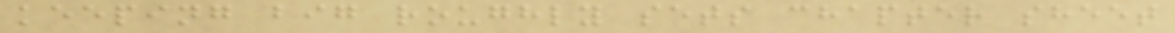keeping big roughly sets chapter sheet
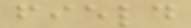field
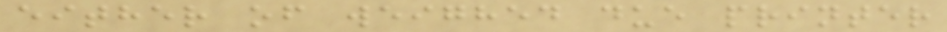either of weighed due printer
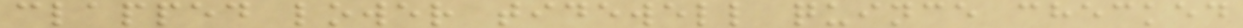clapped lower tidewell quince checked
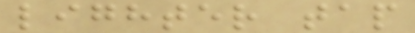lighter tap
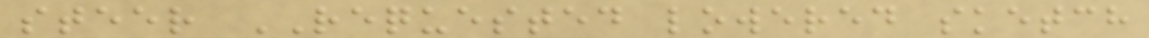steer REQUESTED lowered sketch
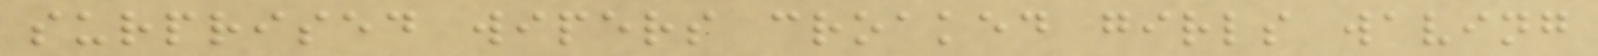surprised wipers croaked girls waving
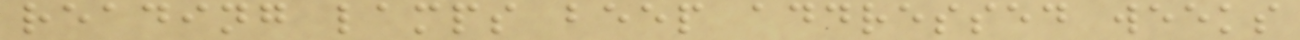reading lamps beep addressed weeks
